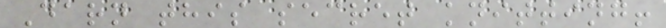Darn this secret knitting!
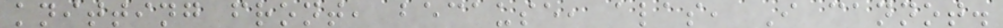knitting front, because, alas, I cannot.
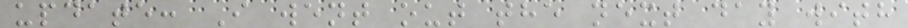update: I went out the next day with
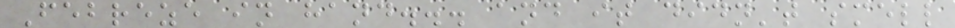Febreze in hand... and it didn't smell
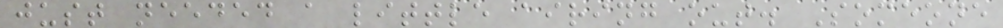just needed a little airing out. Someone
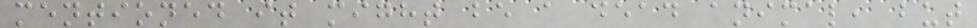mentioned it might be a dead animal, but
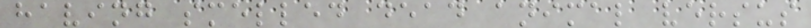having smelled dead animal versus
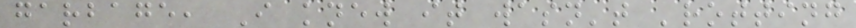garbage, I knew it wasn't 'rotting
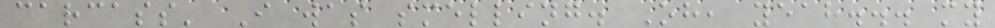carcass' I was smelling. Oh, yeah... my
